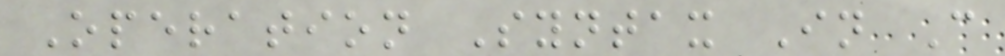Operation Syntax In C
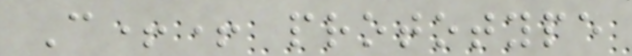C++ prototype
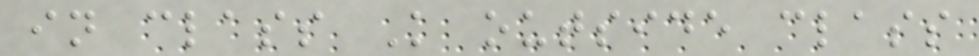in class K outside class
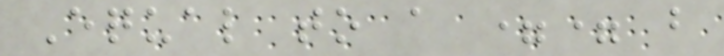Equal to a == b
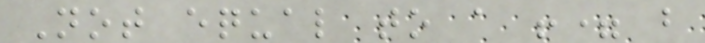Not equal to a != b
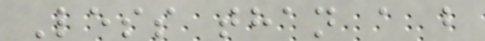Less than a b
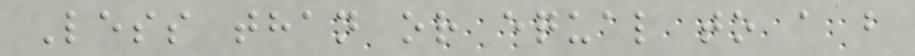Less than or equal to a b
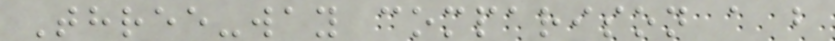Three-way comparison a b
